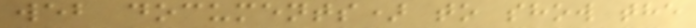web documents) to show the
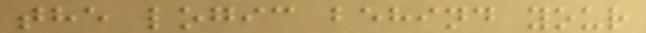the logic behind your
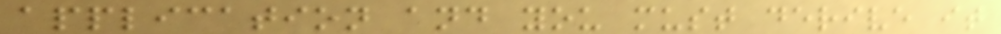application and you must derive it
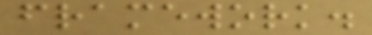framework.
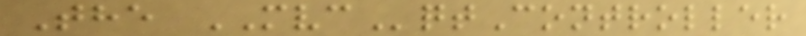The MVCqtController
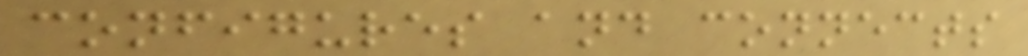configures and connects
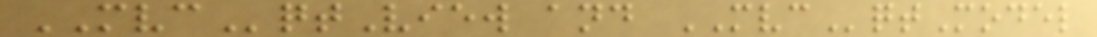MVCqtView and MVCqtModel
